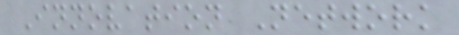Innovation Network
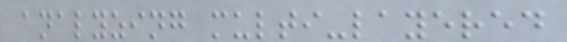analyzing multi-layered
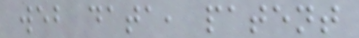web data, patent
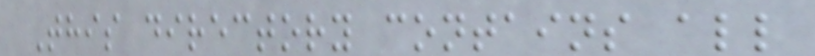This directory contains all
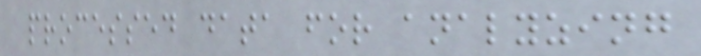processed data for analyzing
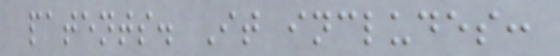patents. It includes:
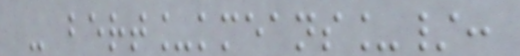- bert_kmeans_/:
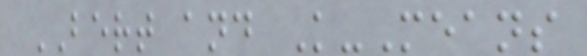BERT and K-Means
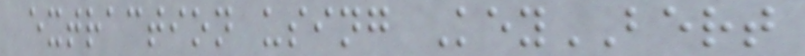extraction using KeyBERT
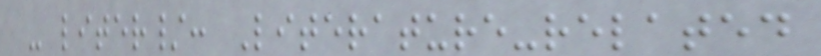- liter/: Literature-related
